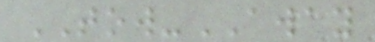TOW-AWAY
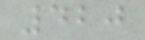420
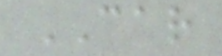CAR
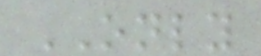ONLY
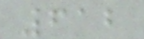612
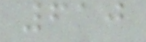610
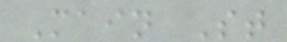Main St
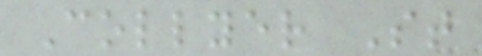Collyer St
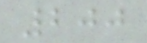200
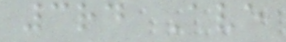3rd Ave
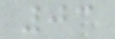03
